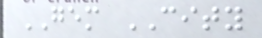GEM CITY
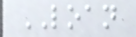LOAN
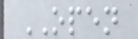OPEN
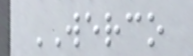WERCO
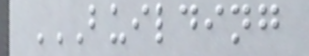BUILDING
